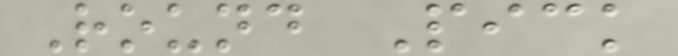Round Pick
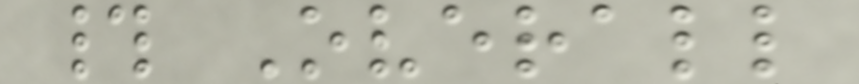# Overall
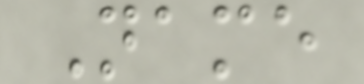Name
